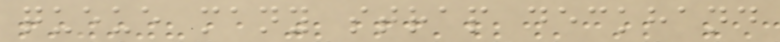queue many strap deckhand
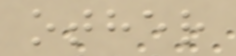other
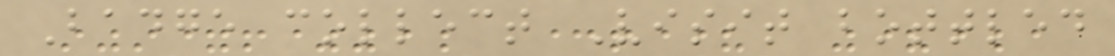Badge collect Visit bottled
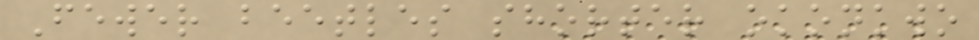Fewer beetles shorter okonkwo
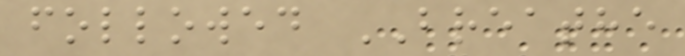followed BREATHE
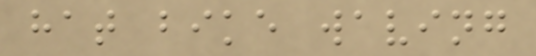hat bike waving
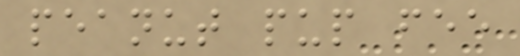peanut pup fee
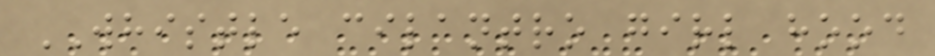WHISTLE cilantro girl hood
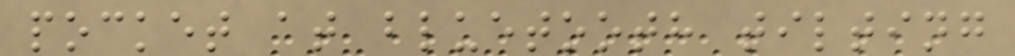pocket at bluetooth tilting
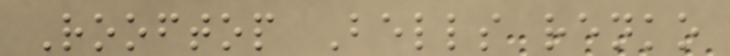Rooftop Bells renko
